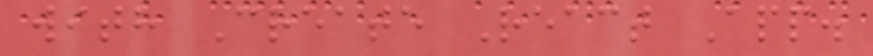with Create React App.
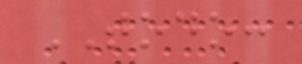TODO:
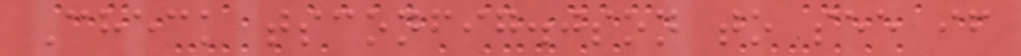Check tsconfig.json to see if
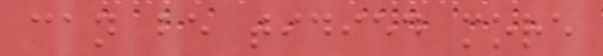can be tidied more
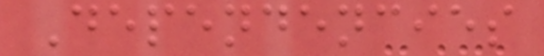Dependencies
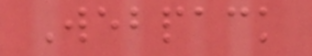Webpack
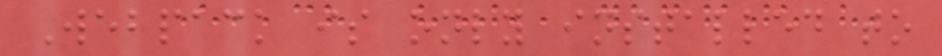Webpack is only installed to
